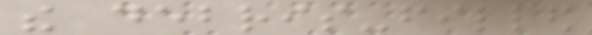the debris-filled
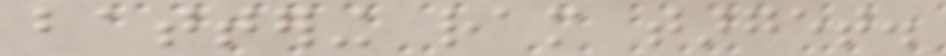battering ram target.
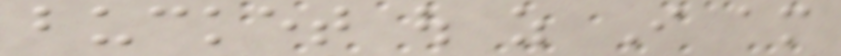bucket out as I am
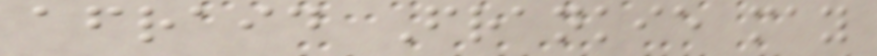afraid Frankie may
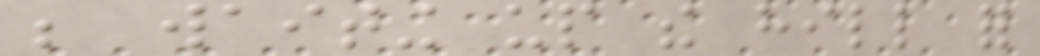be waiting up the hill for
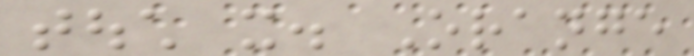touch it. Orange
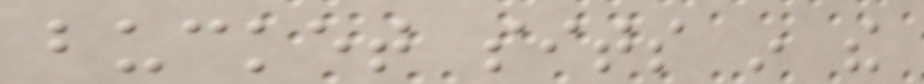bucket sits in the
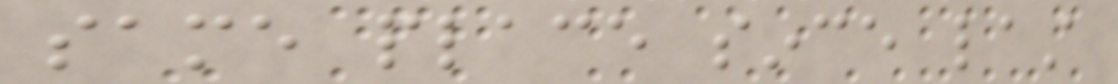same place since last
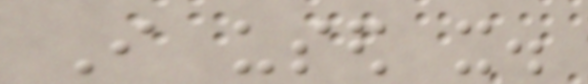I used it.
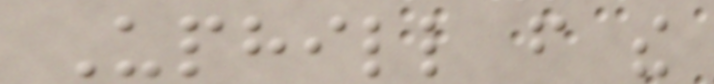Uphill from the
